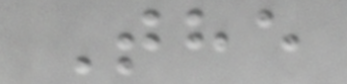The
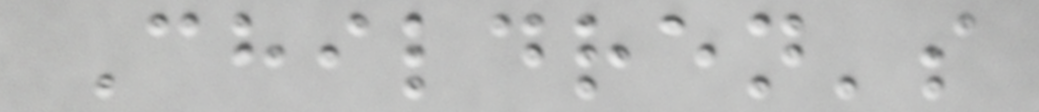Children's
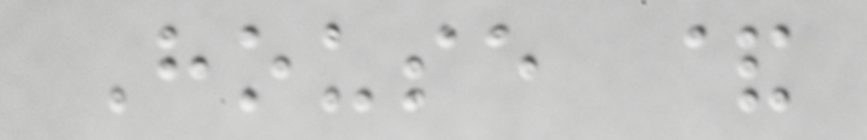House &
